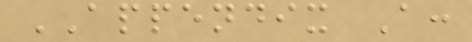APPENDIX A:
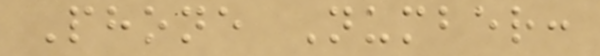Phone Number:
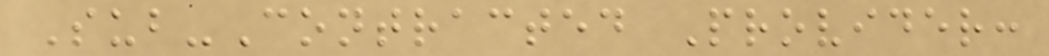Sub-Contracted Provider:
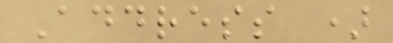Address )
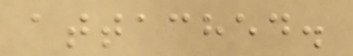attached.
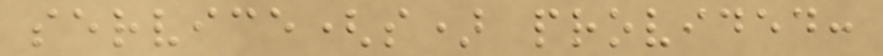service(s) provided:
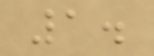1.
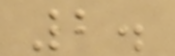2.
